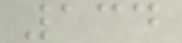134
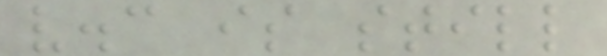v.c is still
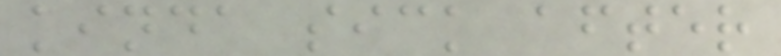kinda sick after
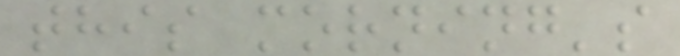this morning's
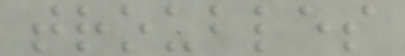troubles
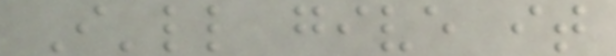I'll give it
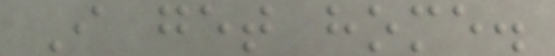I get home.
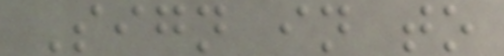Sign in to
